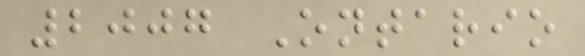2007 Ontario
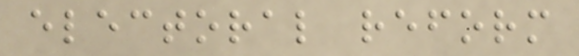electoral reform
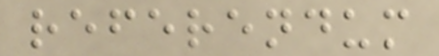referendum
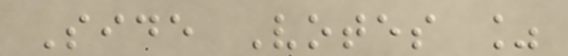Side Votes %
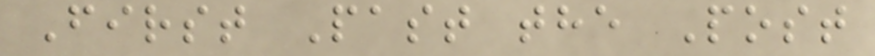First Past the Post
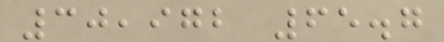30,972 65.7
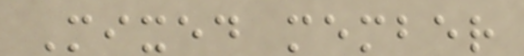Mixed member
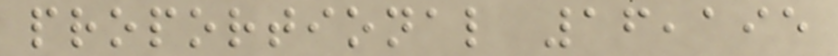proportional 16,195
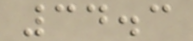34.3
